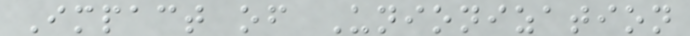Impact of Unionization
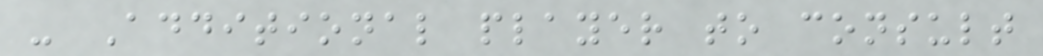- Additional player to consult
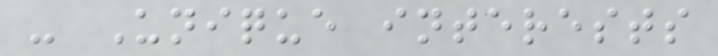- Unique interests
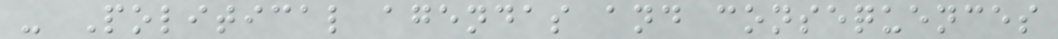- Political agendas and consequences
